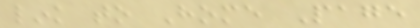link to Home Page
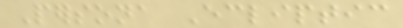Persona Ecliptic
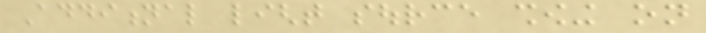Additional light source showing on
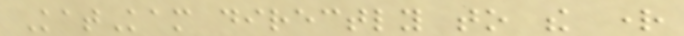KatKam directly to the right
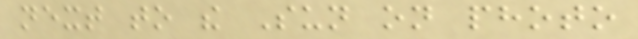next to the Sun on photo
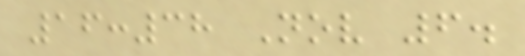16:38 Nov 6.
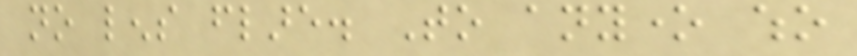no lens flare. To anyone who
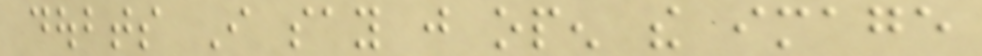doubts I say just open the image
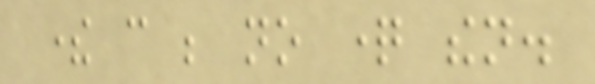there can be no question then.
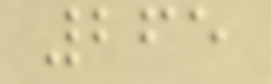265
